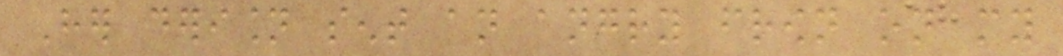Her derision sent an angry frown on my
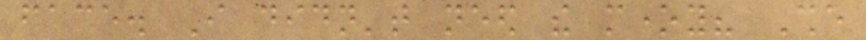face. I didn't need the money? She
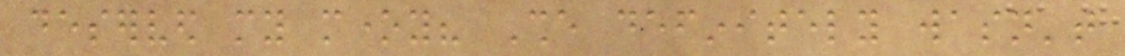deserved my money? She definitely wasn't
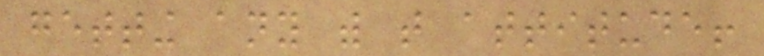getting any with that attitude!
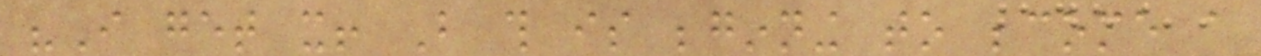"I get it! But this is beginning to become a
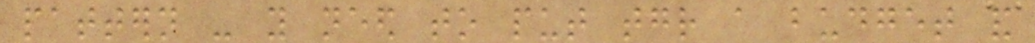pattern - you need to put together a budget and
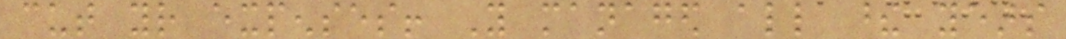cut your expenses! You managed all these years
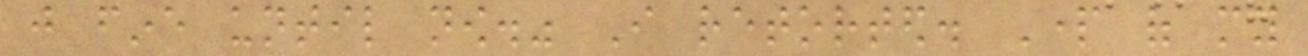just fine until now." I retorted. Part of my
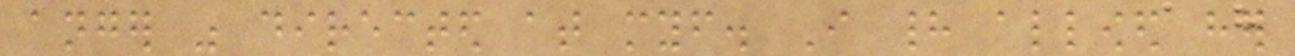anger was directed at myself. I had allowed her
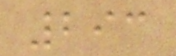293
